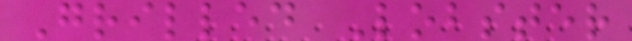Grilled Lobster
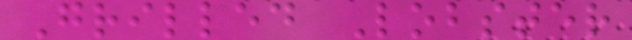Grilled Lobster
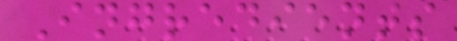Ingredients
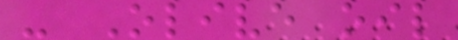- Olive oil
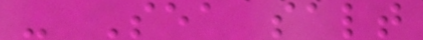- Sea salt
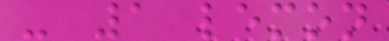- 1 lemon
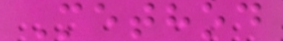Method
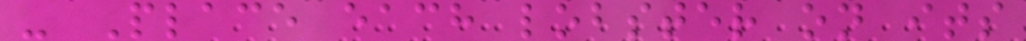- Place each lobster on its
